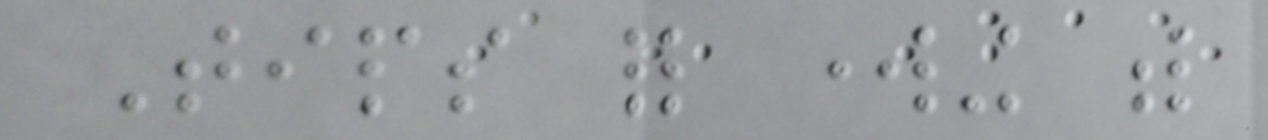Tips for working with
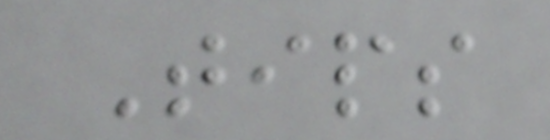Tips
